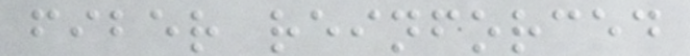fiber reinforced
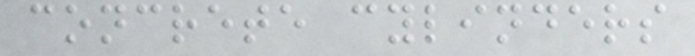concrete cylinders
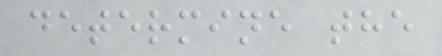determine the
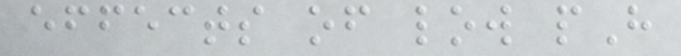effects of low pH
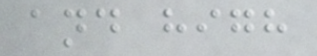and high
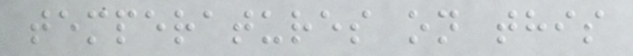temperatures on this
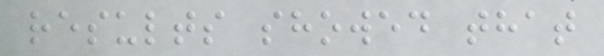results showed that
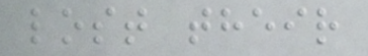lost their
